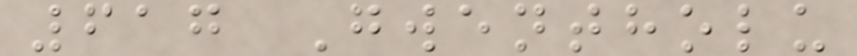617 Gwentholu
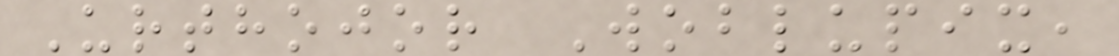Urthojor Woblupix,
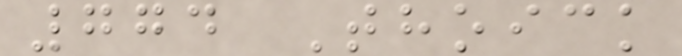774 Thoick
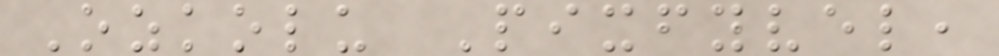Ozkolu Pixfyvel,
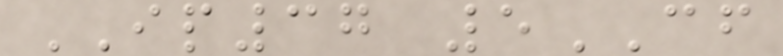IP37 5CF
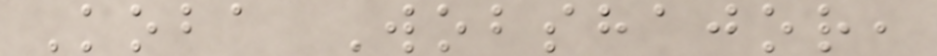Koba Wobshajor,
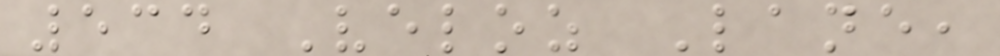534 Veloz Lane,
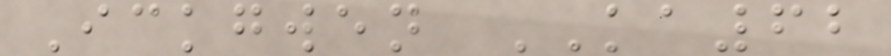Ickgwen KA62
